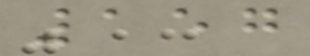157
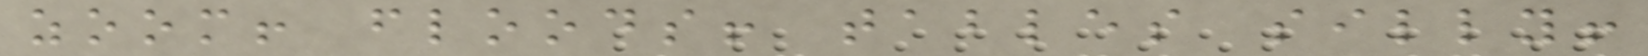zoom! floods! tables silly!
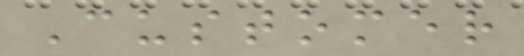Customer
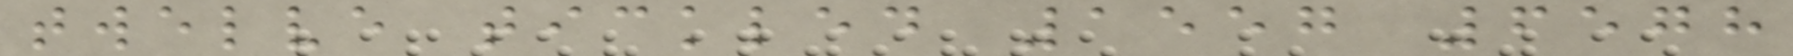twelve tickled 1557 6578
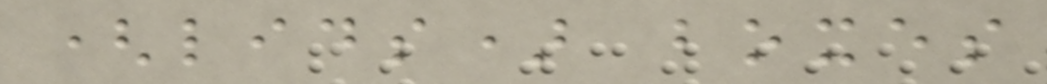(lids) boxes
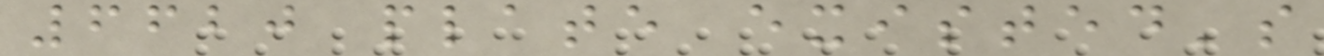6620 plate existed's
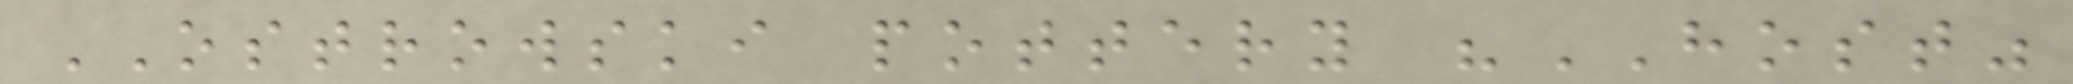OSTROWSKI pottery "HOST"
